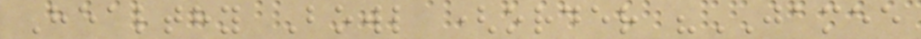Healthy Bowl (order "JAMEE
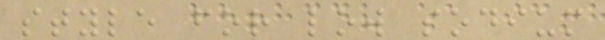style for low sodium
